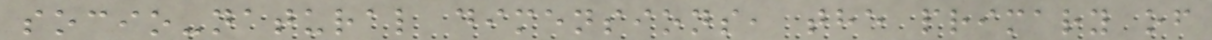socio-natural dimensions, the primary of
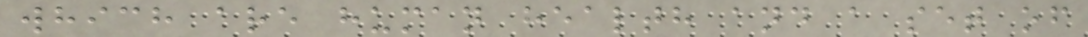which are human health and a set of
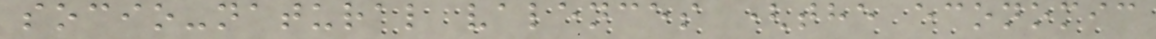socio-natural valences (the economic
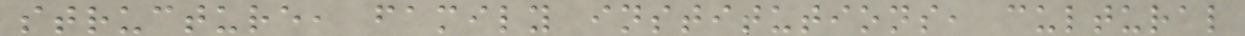structure, family institutions, cultural
